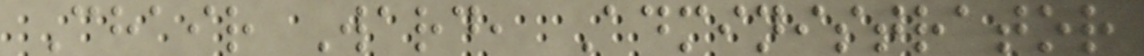Chair Ward, Administrator
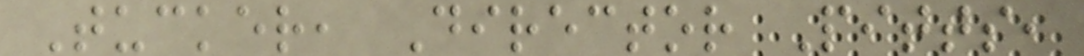Tucker, Director Pitts,
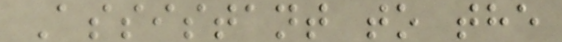Assistant to the
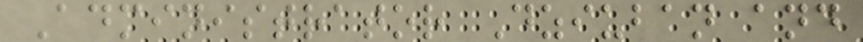Administrator Dziuban and
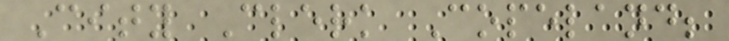City Clerk Copeland;
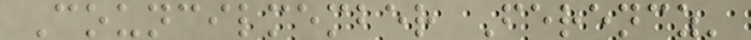Councilmember Ferencz'
